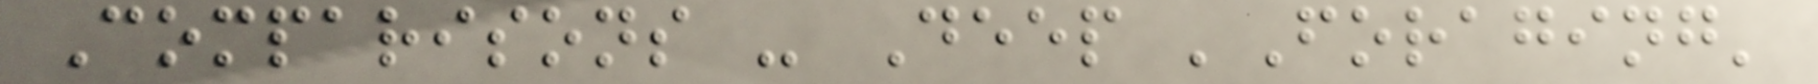Comparisons - Deep 'Foraging'
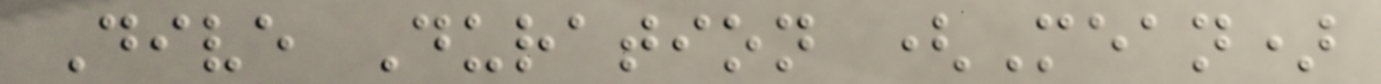Dive Duration (Mean)
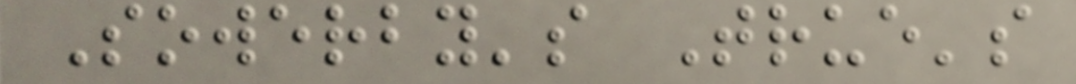Sowerby's True's
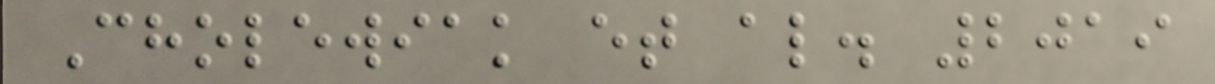Cholewiak et al. 2019
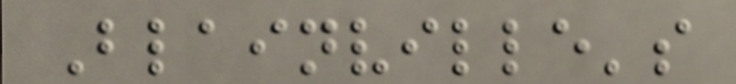Blainville's
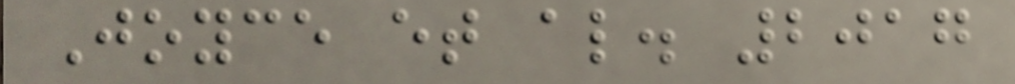Joyce et al. 2017
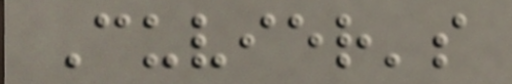Cuvier's
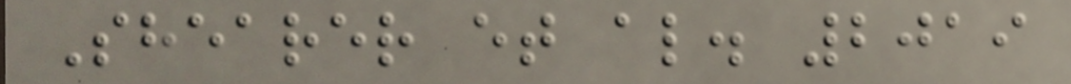Shearer et al. 2019
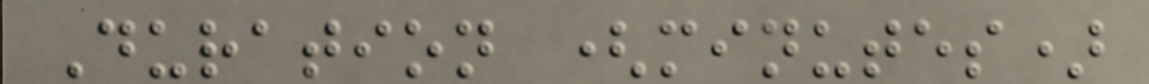Duration (minutes)
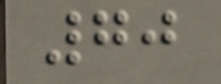70
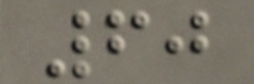60
